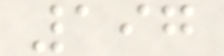197
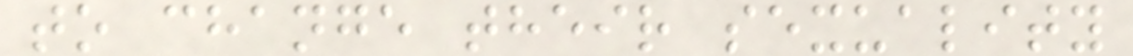to change their sexuality
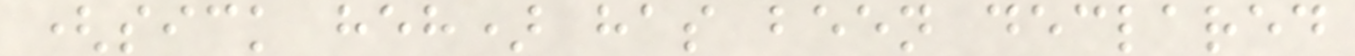(sick heh) has been declared
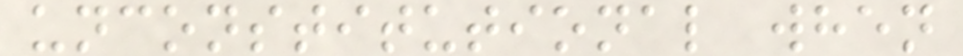unconstitutional when
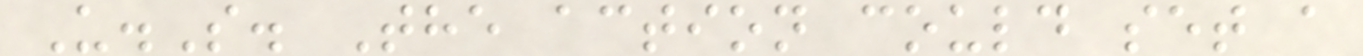U.S. The action could set a
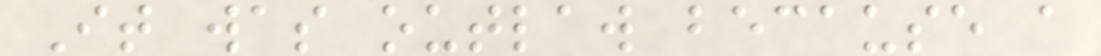It was outlaw because a
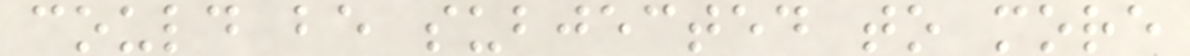could be subjected to more
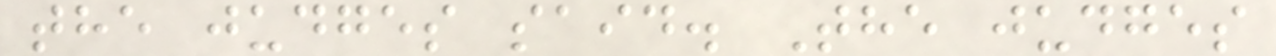the judges said. The judges
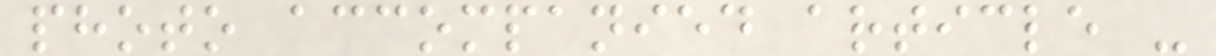photo accompanied article -
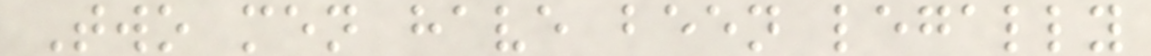Two men have been legally
